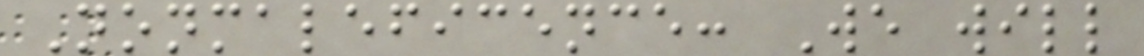Nonmaleficence: We will
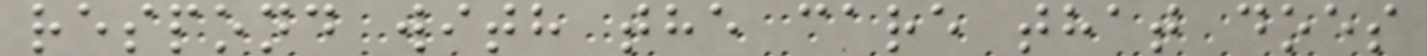respond with the care that does
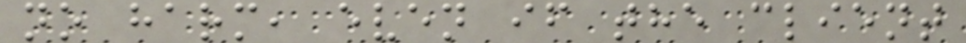no harm, even if the client
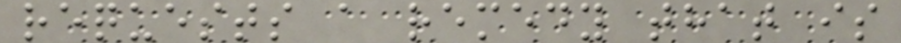requests a remedy that is
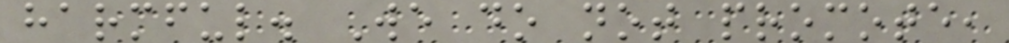harmful. We do not promote,
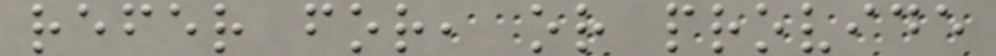refer for, or provide
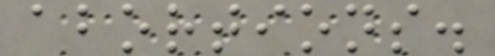abortions.
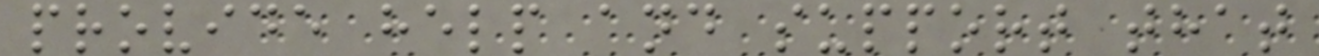provide help and support that
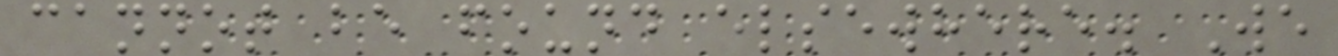cannot be found elsewhere. We
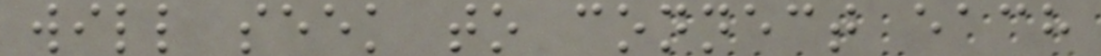will seek to connect each
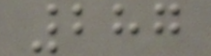287
